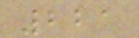221
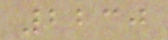2230
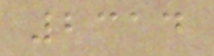2314
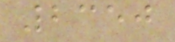2350
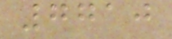7710
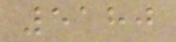5180
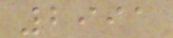2991
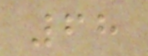68
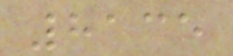8135
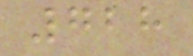728
